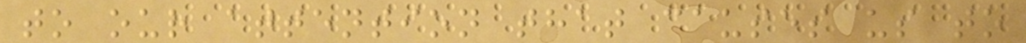to our attention that causes us to
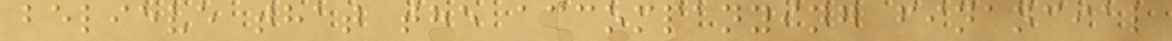believe that the accompanying financial
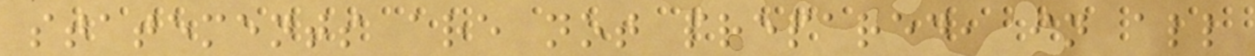statements are not prepared, in all
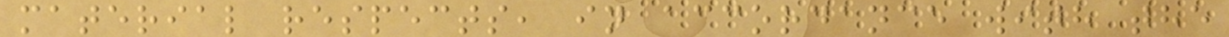material respects, in accordance with the
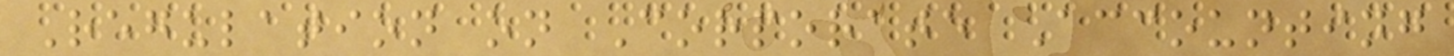Regulation on Corporate Accounting
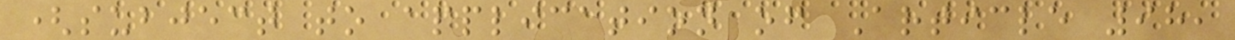(subject to application of Article 98,
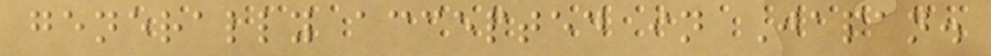generally accepted in Japan.
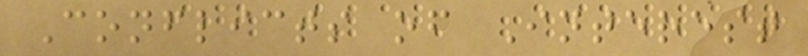Conflicts of Interest
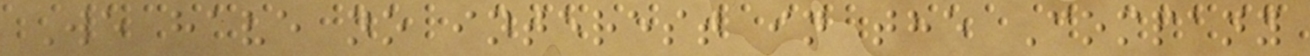We have no interest in the Company
